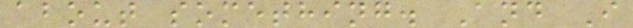about something. And I
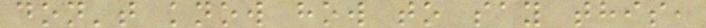don't know how to say this,
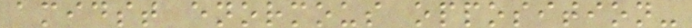amidst enormous opposition-
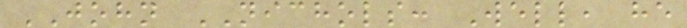JOHN NICHOLS: Well, he
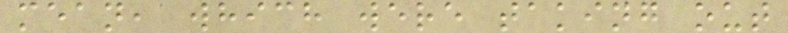mean, which were taking out
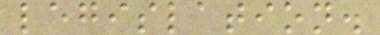legislation.
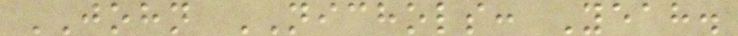JOHN NICHOLS: Yeah.
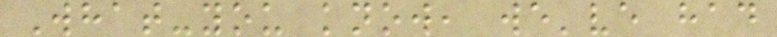What-you know, we've had
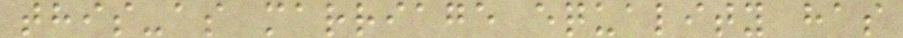this-as marriage equality has
